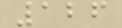126
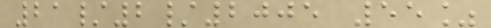21/2/2005 55%
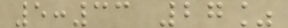5:33 27%
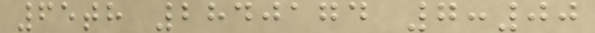65th 2840174 7:00
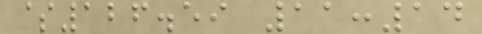$126.59 11:14
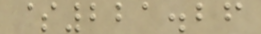$221.26
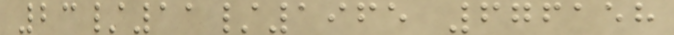23/11/1965 676158
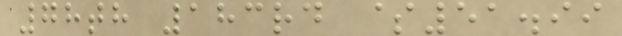78th 183rd $51.99
